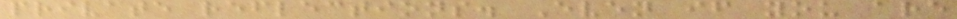private reflections. Even if you are
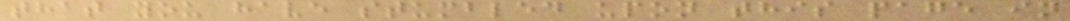that you have stumbled upon this page in
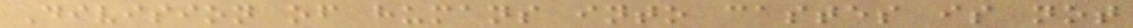Division of humans into castes is not
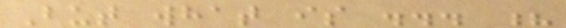But what is ... ?
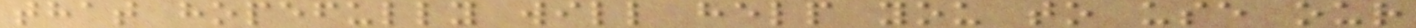that hopefully will help you to use our
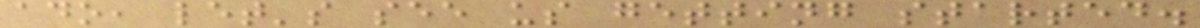ado, let's see us getting started.
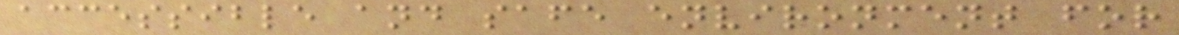accessible and safe environment for
